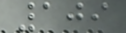109
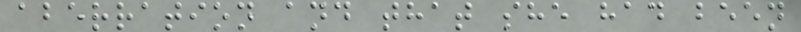aberration and that she had been
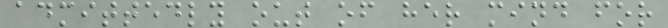admittedly out of her mind for
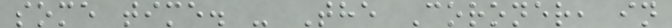some time. - The Coroner, in
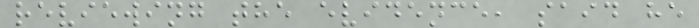reviewing the evidence, said he
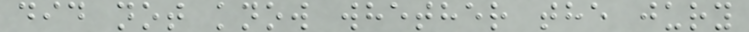did not know whether the jury
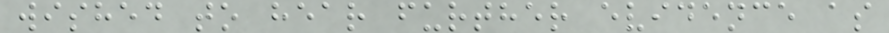wished to hear further evidence as
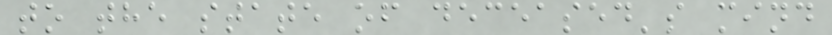to the state of deceased's mind
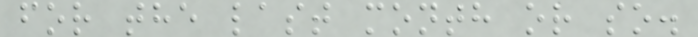for the last month or so.
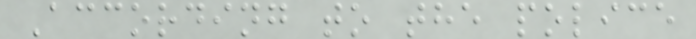According to the police
